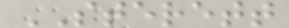STERETT
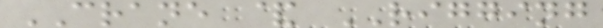CRANE & RIGGING
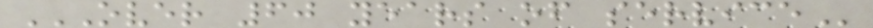OVER 60 YEARS OF SERVICE
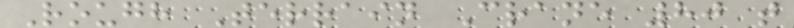Rough Terrain Crane 80 t
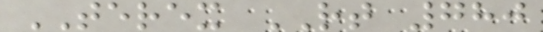TEREX RT 780
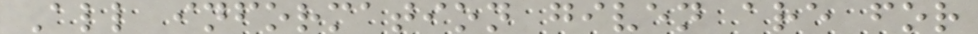All information given are for
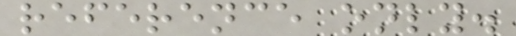reference only.
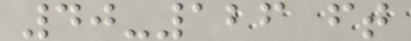40-126 ft
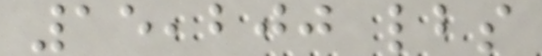15,200 lbs
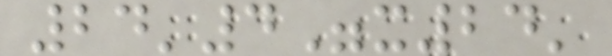24'4"x24'
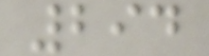294
